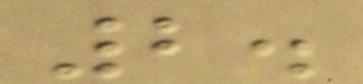2.
